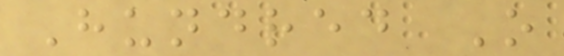Hundred O
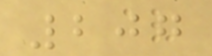207
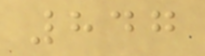847
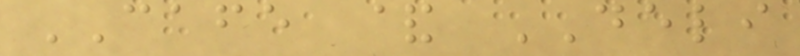CAFE & DELI
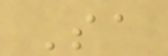Sa
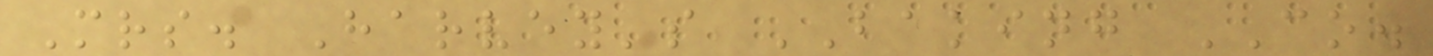Mrs. Harvey's BAKING CO.
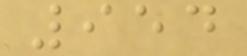954
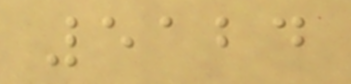5124
